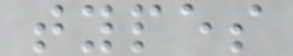types
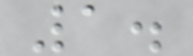1.
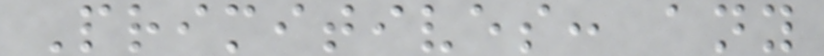Primitives: any
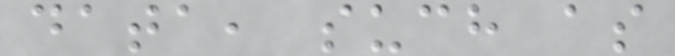data, such as
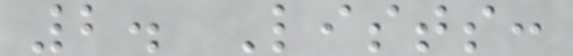2. Lists:
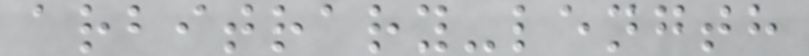arbitrary-length
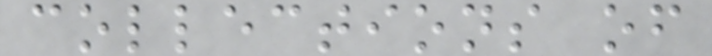collections of
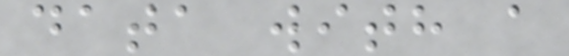data with a
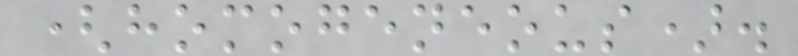(homogeneous).
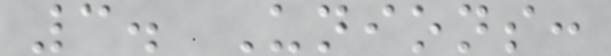3. Unions:
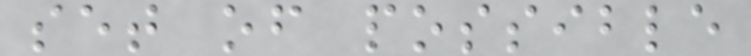set of possible
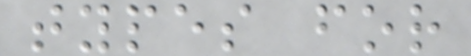types for
